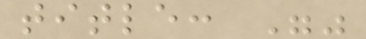title: ""
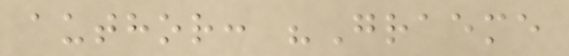author: "Graeme
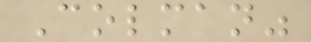Colman"
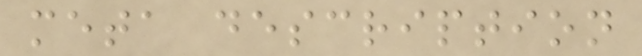meta description
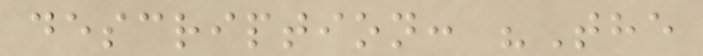description: "The
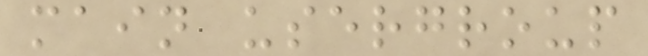main usergroup
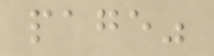page"
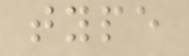type
